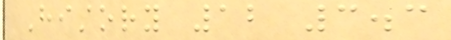History 12 3.3
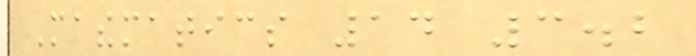Mathematics 14 3.2
